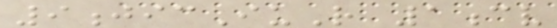9jicIuR 1cv
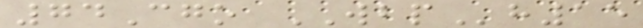74Cgo WBPh15
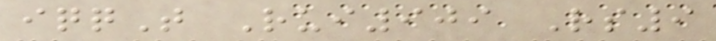iqqT Rui909 Rs9
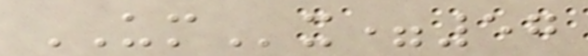UMx=57
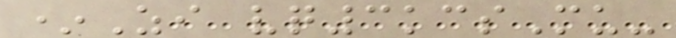*Zi vq3kcsMu-
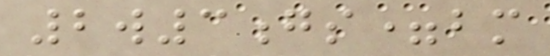2w3gs=bm
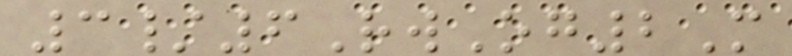3/6RwOg2M
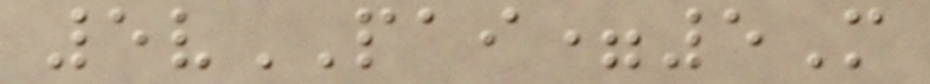5vPAI=5M
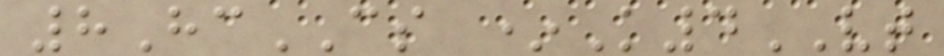8HcCS *K4VT
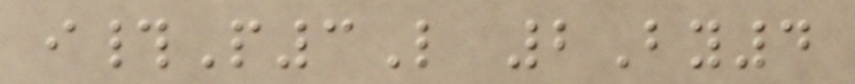i#P3L 2By4
